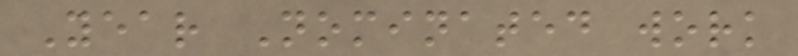Year Nominated work
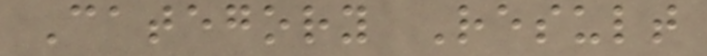Category Result
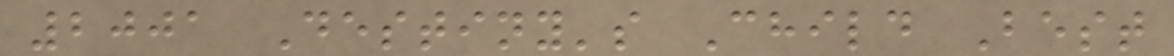2001 Destiny's Child Best
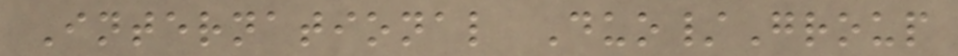International Duo/Group
